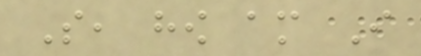So, how am I
